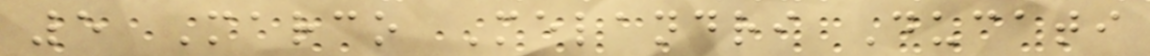5 Marco Melandri Ducati
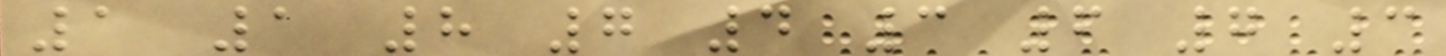1 1 8 7 4 3 6 7 3
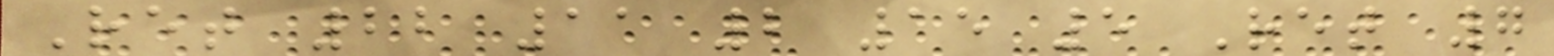Ret 22 11 2 15 5 Ret 7
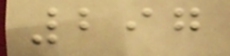297
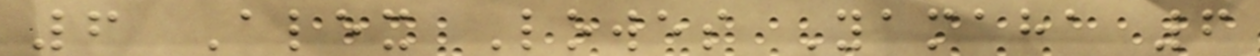6 Alex Lowes Yamaha 6
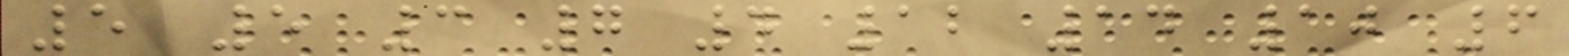5 5 3 7 4 12 14 10 6
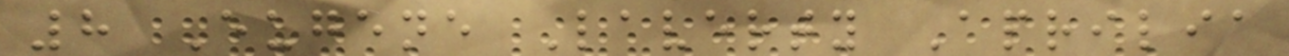8 Eugene Laverty Aprilia
